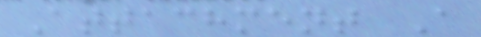Attachment A
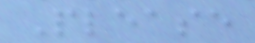Please
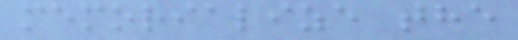memorialize the
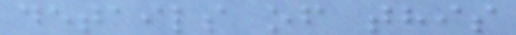details of this
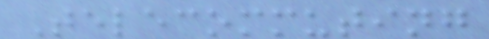Telecommuting
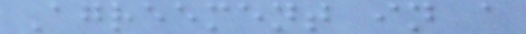Agreement in a
